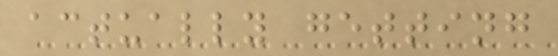actually getting
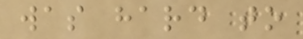was hard to
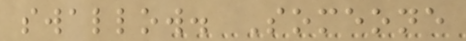swallow. Someone
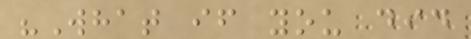"What if you did
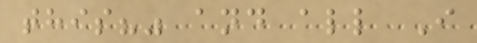this?" and all I
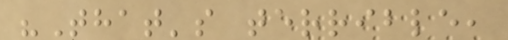"That's terrible,
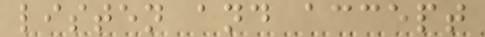listen and accept
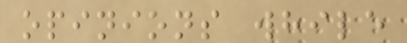opinions while
